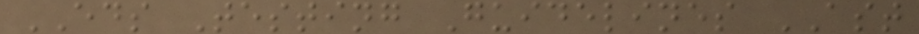EDS Testing Guidelines AST
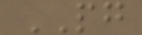PG
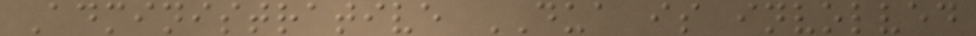Administrative DUA is involved
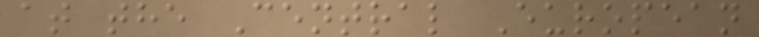at the Central European
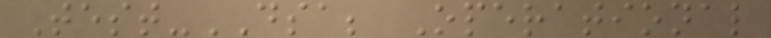Test-DSA; Operational
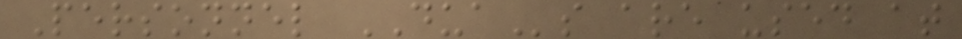Personnel DUAs are used at
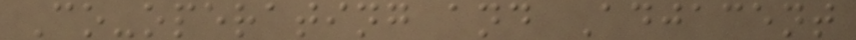Co-operating and Adjacent
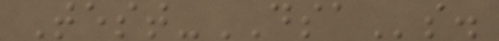Test-DSAs.
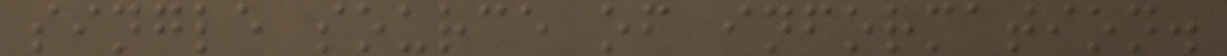single source of information.
